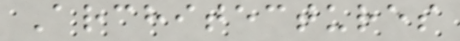Architectures
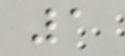1
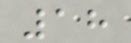18
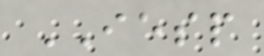IESP
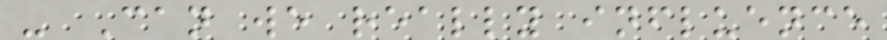- Can we really influence
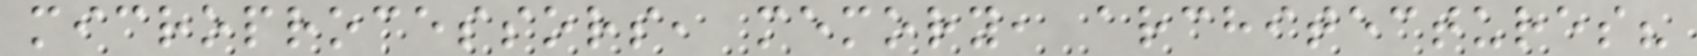microprocessors, memory, architectures?
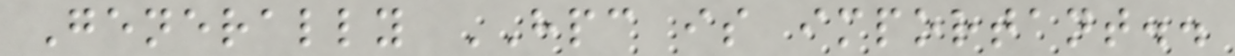Generally HPC is important..
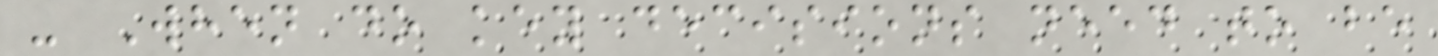- When do key decisions need to be
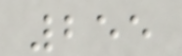255
